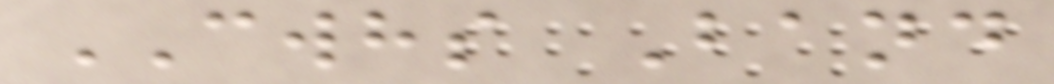CWHS Band
